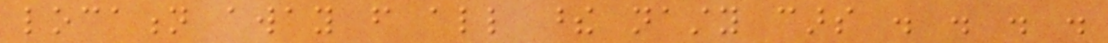location away from all these nasty cars . . . .
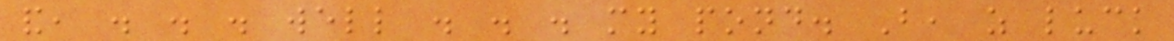and, . . . well . . . my pond. But, as luck
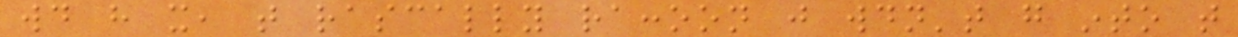would have it, that rascally raccoon just wouldn't go into that
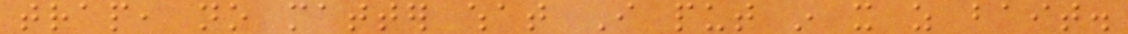trap, no matter what I put in it as bait.
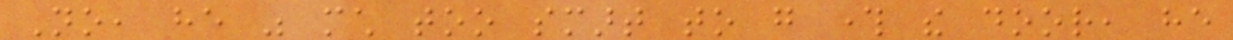No, he was much too smart to go through the door, he
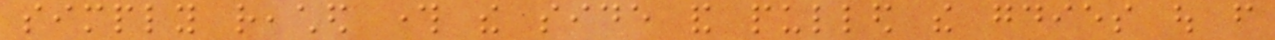simply reached through the side and pulled the goodies out from
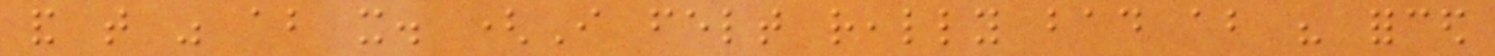and that was about it. (I felt really bad about his forced
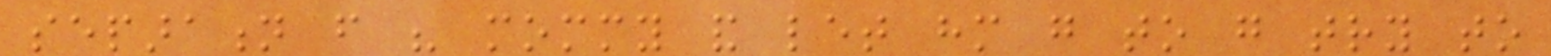separation from his mommy and let him go to go try to
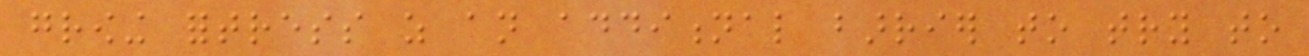growing fortress as an additional barrier to try to
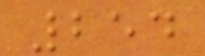254
